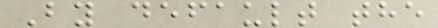By default the
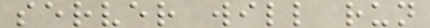server will run
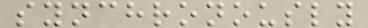synchronously
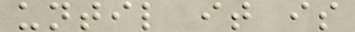until it is
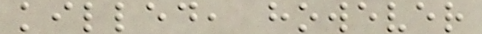killed, however
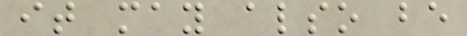it may also be
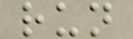run
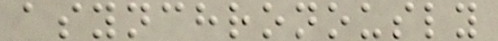asynchronously
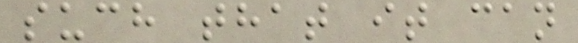such that it can
